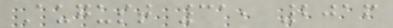August 31, 2016
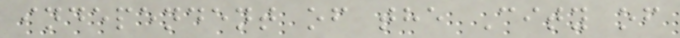independent of the City of
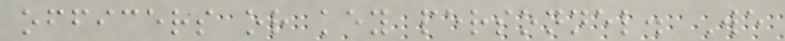officers or key personnel. We
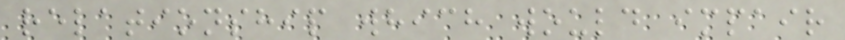relationship which would impair
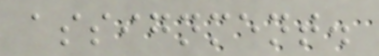assignment.
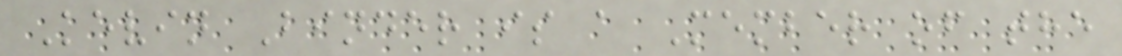Kevin Binder is a Member of the
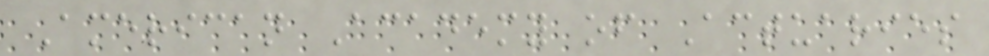American Academy of Actuaries
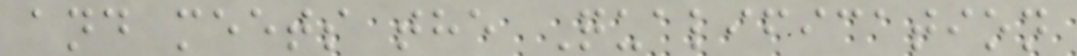and meets the Qualification
